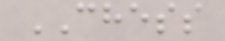CHESS
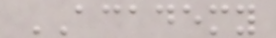ACADEMY
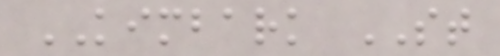KIMBARK ST
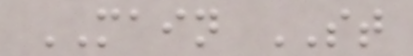MAIN ST
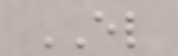EL
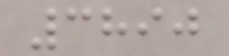3890
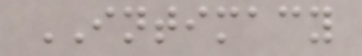INTIMACY
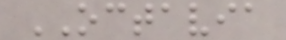OCTAVIA
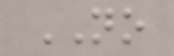NO
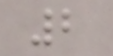2
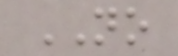NO
